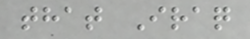that Iraq
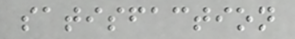satisfaction
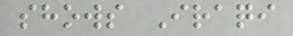shows Iraqi
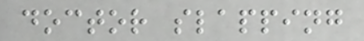doctor slapping
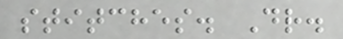stitches. Dr.
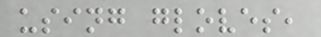using gloves,
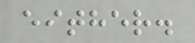either.
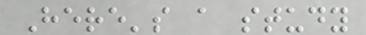Here's a study
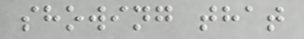showing that
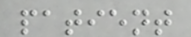patient
